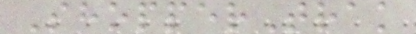ShopperTrak
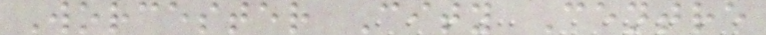Worcester City Centre
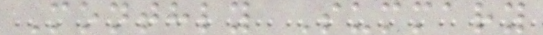Monthly Summary
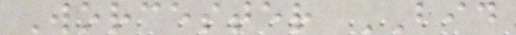Worcester BID
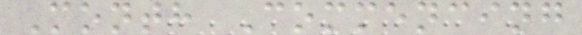Month Commencing
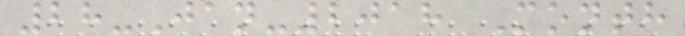28-Jan-2018 Month
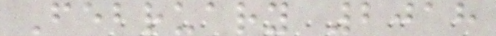February 2018
